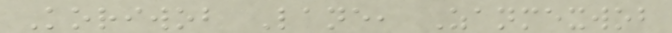Koriwob Lane, Zanmexwob
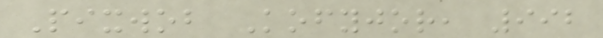Pixwob Kofyjor, 992
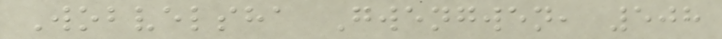Wobvelsha Gwengwen, 508
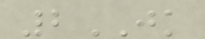2JK
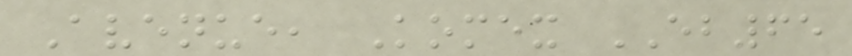Avenue, Komex EB65
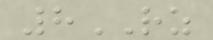8RZ
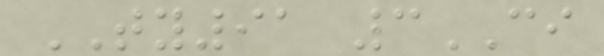TY91 3CI
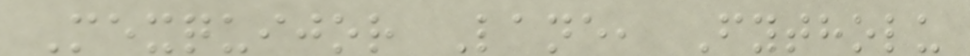Mexquijor Lane, Fytholu
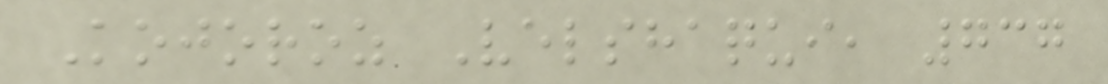Kojoroz Velshaqui, 737
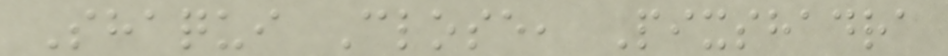Shaqui Close, Pixshadra
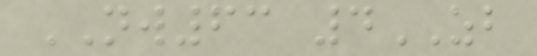NW63 4ZB
